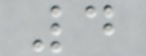4
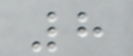8
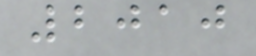2010
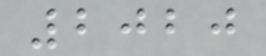2020
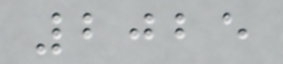2025
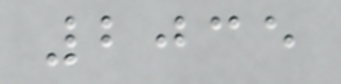2035
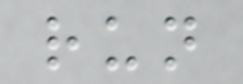run
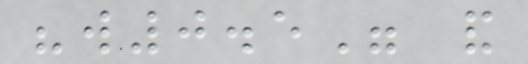"w0.5" and
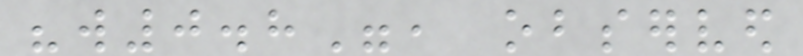"w0.8", observed
